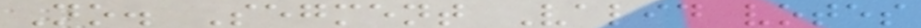No. Segment Valid votes
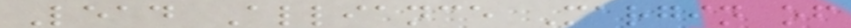Lead Alliance Margin of
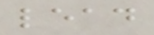lead
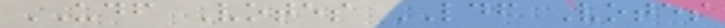UDF Votes LDF Votes
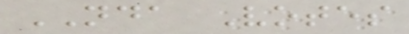NDA Votes
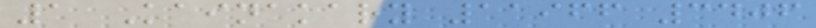1 Kainakary 11966 3406
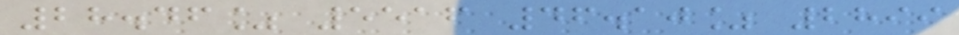28.46% 5516 46.10% 2899
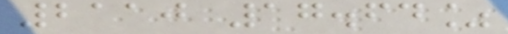2110 17.64%
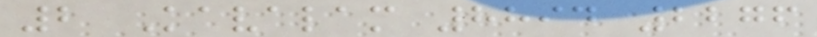2 Kavalam 8894 2276
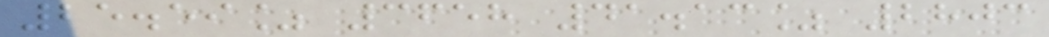25.59% 3658 41.13% 2803
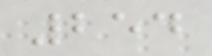254
